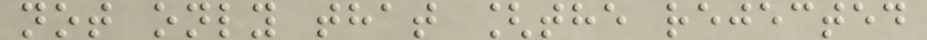not only that [the rejected
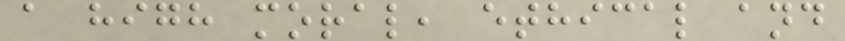a high moral, ethical and
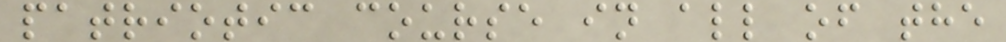patriotic course in all of the
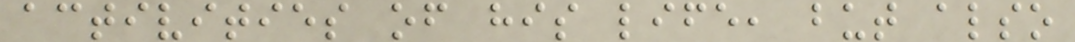activities of his life, but also
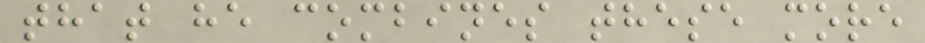that he combines these more
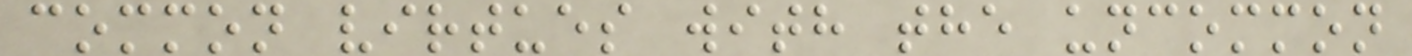common virtues with the uncommon
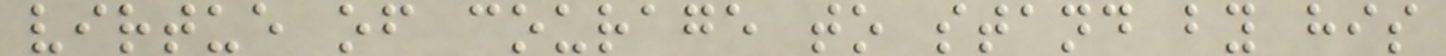virtue of courage to stand by his
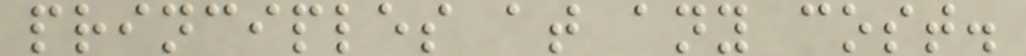principles at any cost.
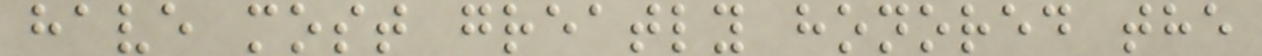have most greatly honored the
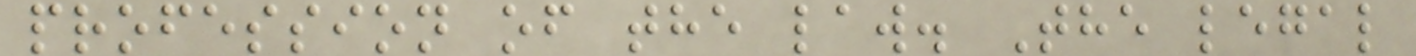profession of the law. The legal
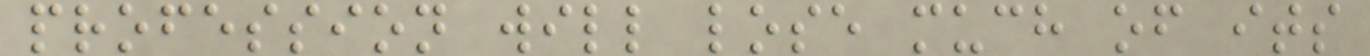profession will lose much of its
